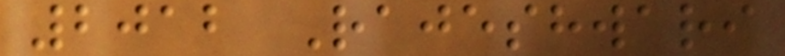2012 Rajeshwari
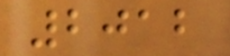2012
